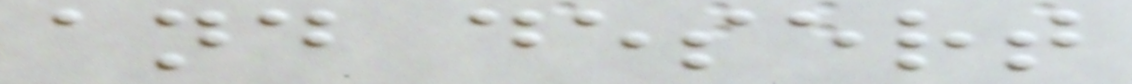and desert
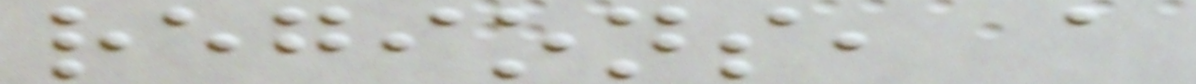regions, a
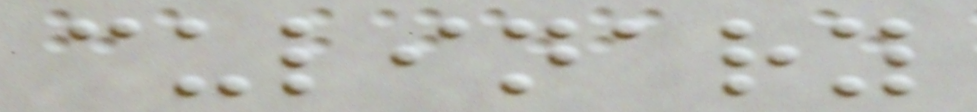culinary
